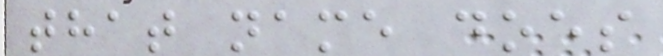that name does
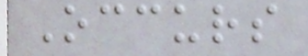Occurs
